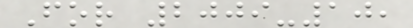For 2009-10,
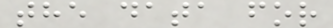the data for
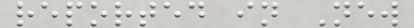reported in New
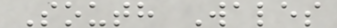South Wales
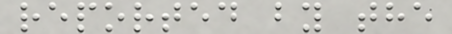reported by the
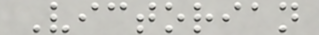Victorian
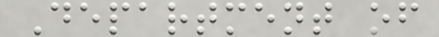Department of
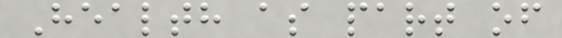Health as part of
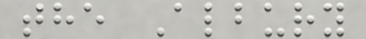the Albury
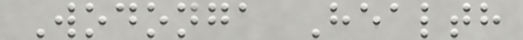Wodonga Health
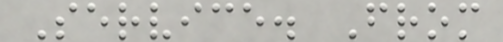Service. From
